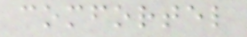comfortel
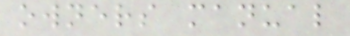owners manual
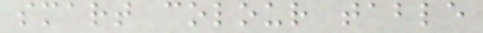smart colour table
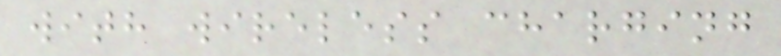with wireless charging
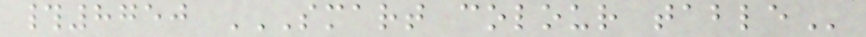#8750 SMART COLOUR TABLE
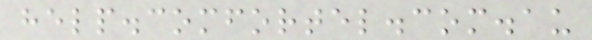help.comfortel.com.au
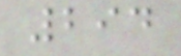294
